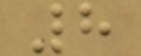8
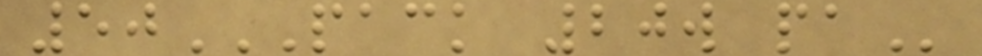50PACK 20W PA
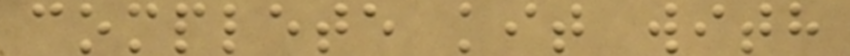complete kit with
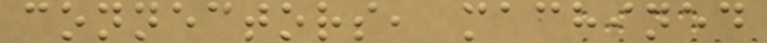connectors, machined
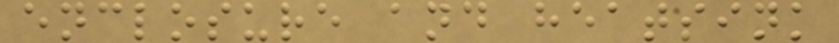enclosure and heatsink
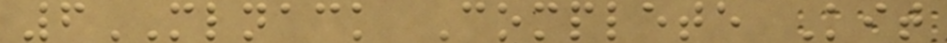6MLNACK Complete Kit
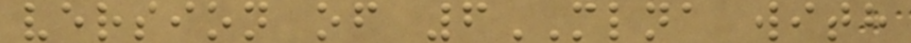version of 6MLNA with
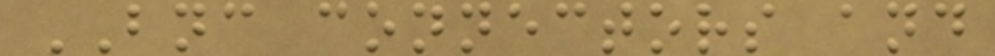BNC connectors and
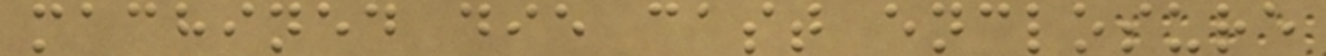machined die cast enclosure
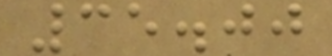35.00
